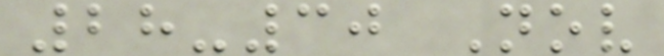28-30 Nov
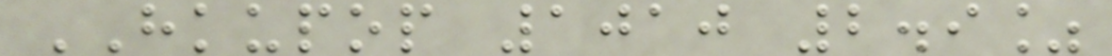HKUPOP 1010 2.9%
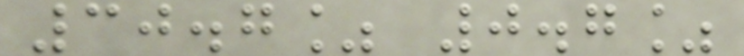30.7% 0.7%
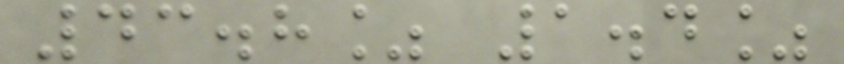43.8% 1.4%
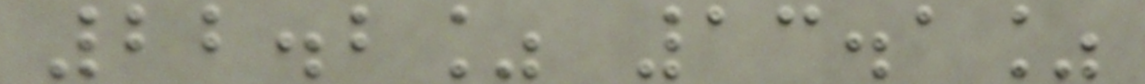22.2% 13.1%
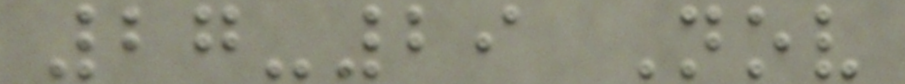27-29 Nov
